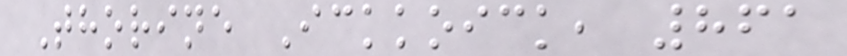Thorine Ickkoick, 861
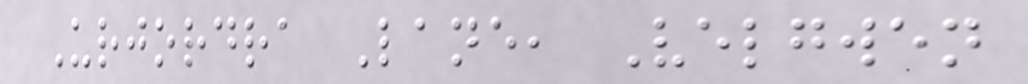Urjordra Lane, Velgwen
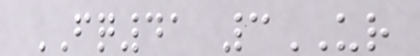FQ41 3UR
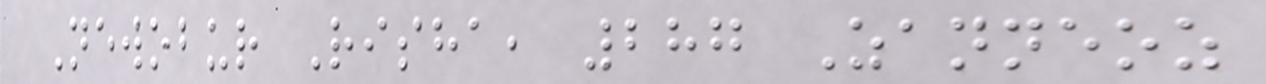Newobur Risha, 287 Zanneoz
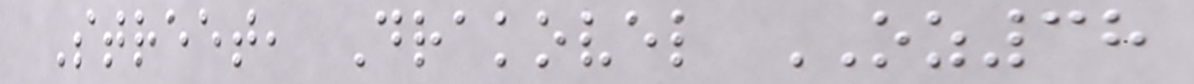Street, Drakovel OZ38
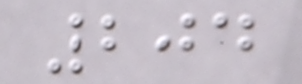204
